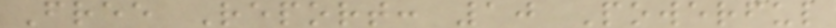Free Report: 10 Powerful
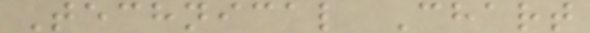Technical Chart
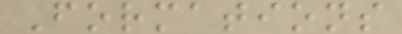Formations
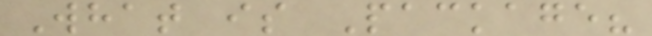What is Package?
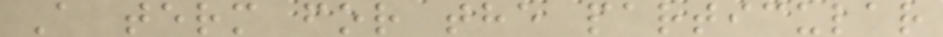A term for the particular
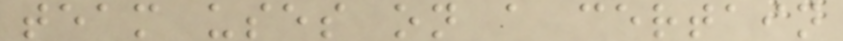team uses on a certain
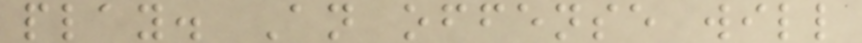play. An offense will
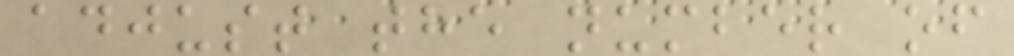adjust the number of
